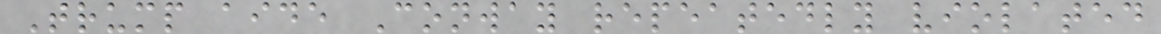Trump aide Conway repeatedly violated
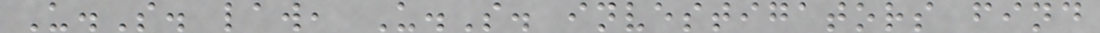U.S. law, U.S. investigators find
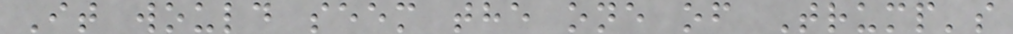It would seem the one of Trump's
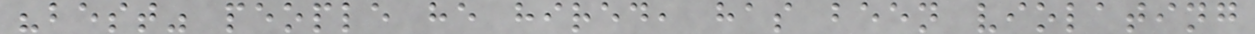"best" people he hired, has been violating
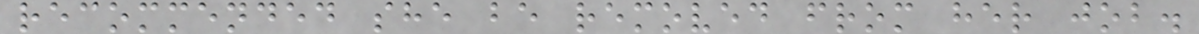recommended she be removed from her job.
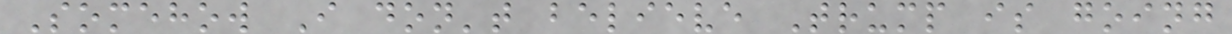Somehow I don't believe Trump is going
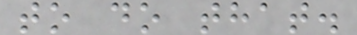to do that.
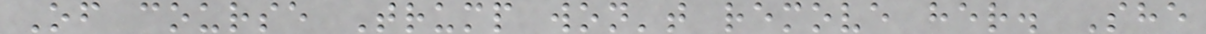Of course Trump won't remove her. She
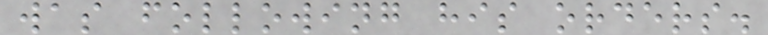was following his orders.
